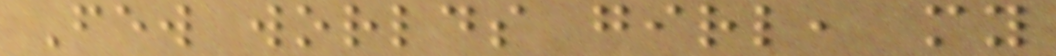Few worlds girl, my
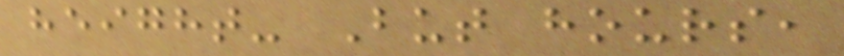height- But hours,
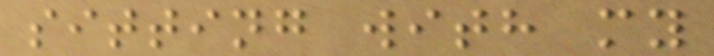sitting with my
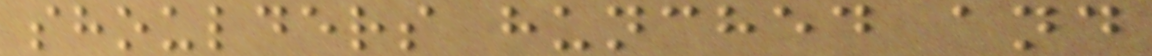shoulders hunched and
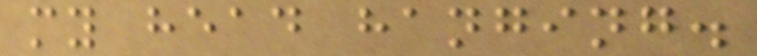my head hanging.
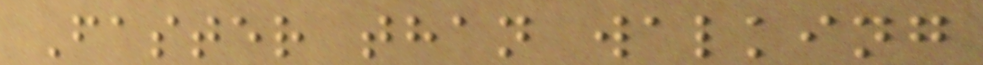Faster than walking
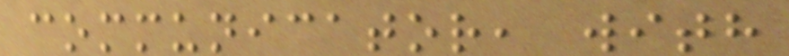communicator, with
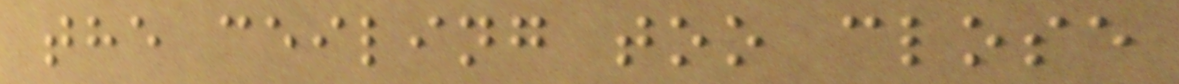the ceiling too close
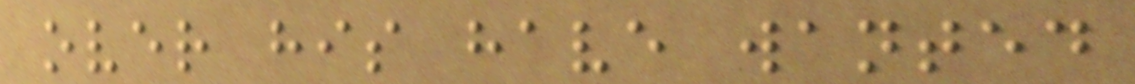over his have wanted
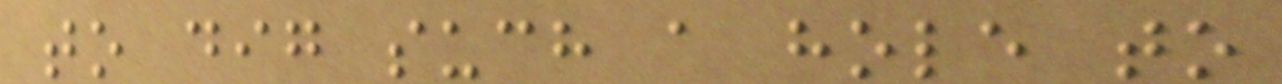to dig such a hole to
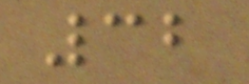32
